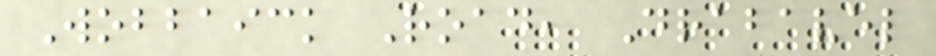Wobbaick Road, Drabavel
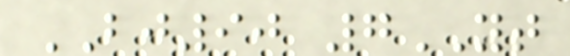BJ90 7YT
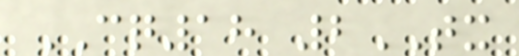CQ18 2TX
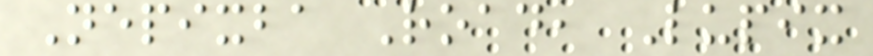Nepixba Road, Lupix
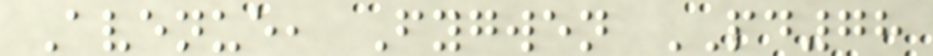Avenue, Fygwen PD78
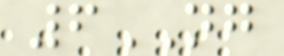6NG
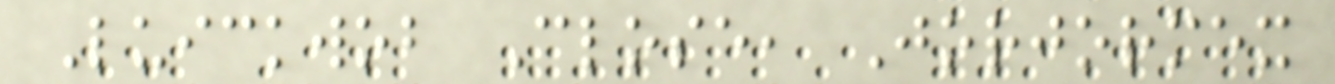Luickwob Close, Jorjormex
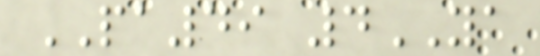PA49 4YA
